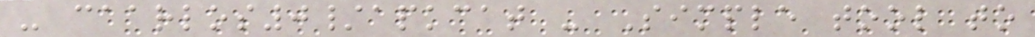- caarlos0/apkcat - Simple tool to
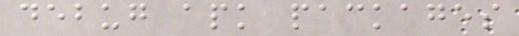debug apk packages
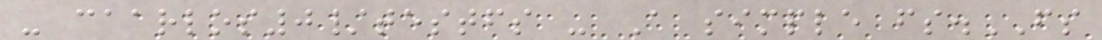- caarlos0/testfs - A simple fs.FS
